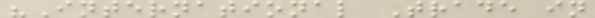"International Trade in
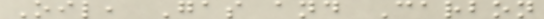Oil, Gas and Carbon
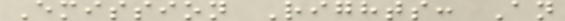Emission Rights: An
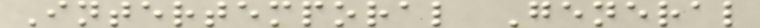Intertemporal General
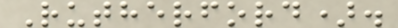Rutherford).
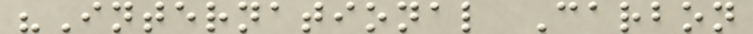"International Carbon
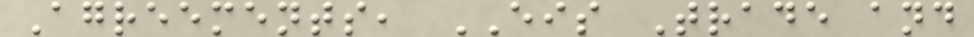Agreements, EIS Trade and
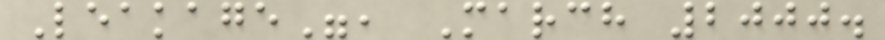Leakage", March 2000.
